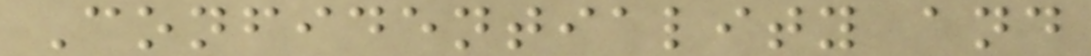Confidentiality and
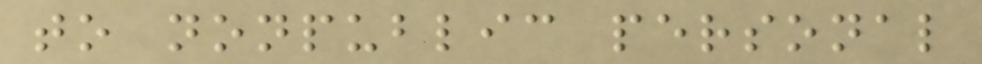to nonpublic personal
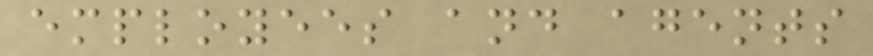employees and agents
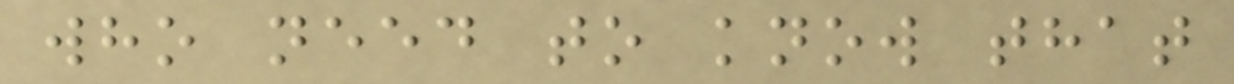who need to know that
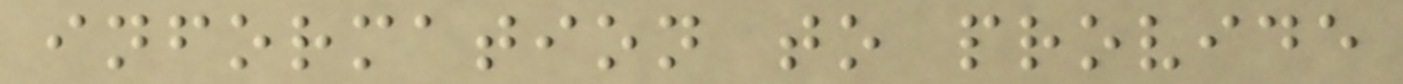information to provide
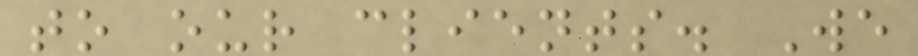to our clients. We
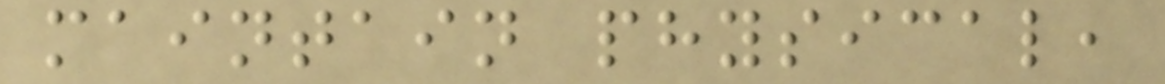maintain physical,
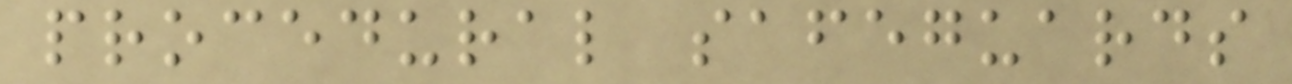procedural safeguards
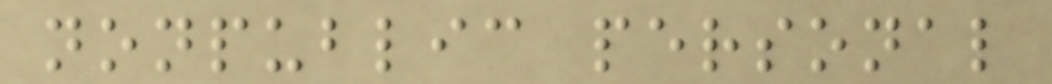nonpublic personal
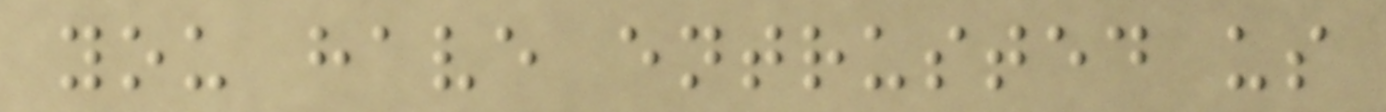you have entrusted us
